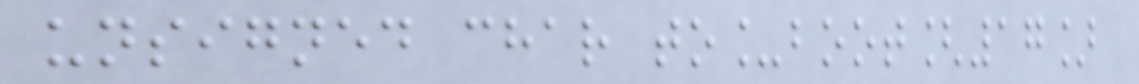unsigned char to_boot[17]
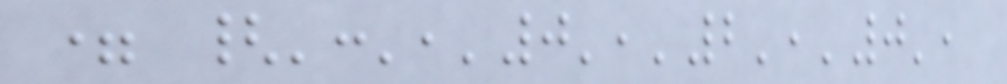= {':','0','2','0',
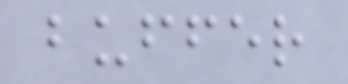buffer
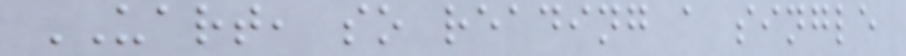UART, so reading a single
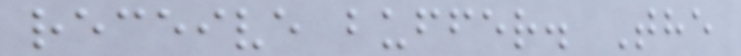receive buffer. The
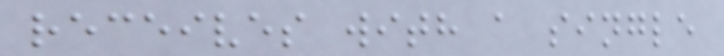receives with a single
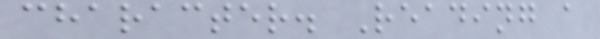character. Reading a
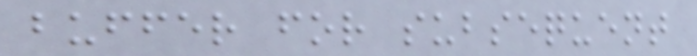buffer for subsequent
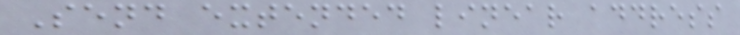Send extended linear address
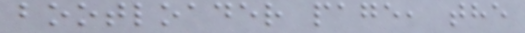bootloader page, the
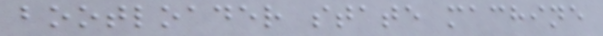bootloader state machine
